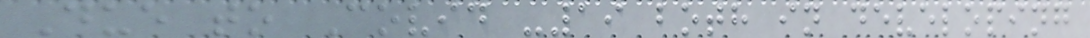Due to Covid -19 both in developing
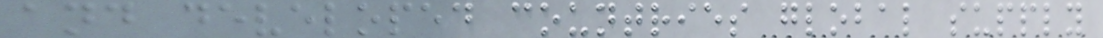and developed countries global supply
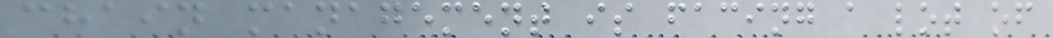chain management is facing a lot of
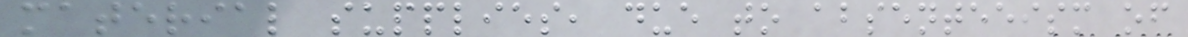material supplies, due to absenteeism of
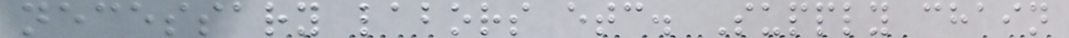necessary labors etc. Supply chain
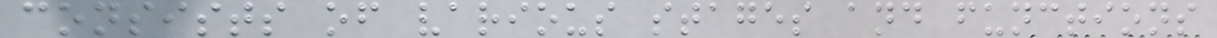consists of various stages and functions
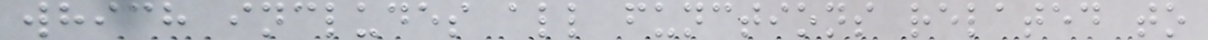which includes all functions related to
